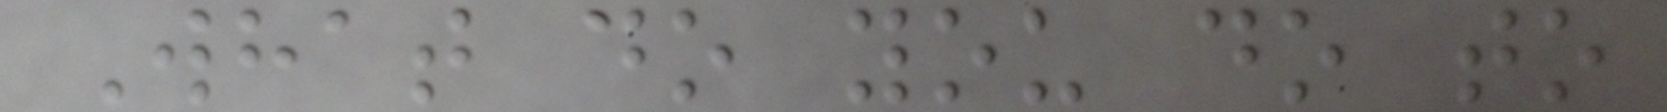What do you do to
